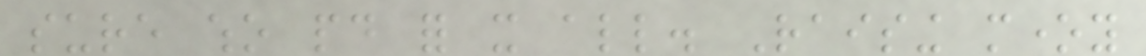sure who paid for it all. Raising money
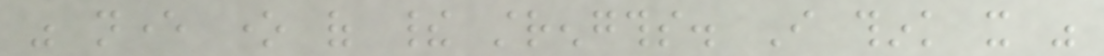was never one of their strengths. I think it was
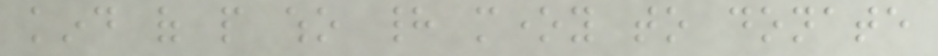kind of people who had money to donate
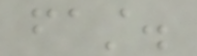fast.
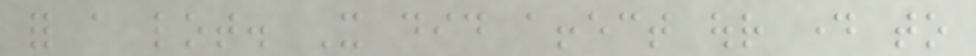for a lot. It did affect our day to
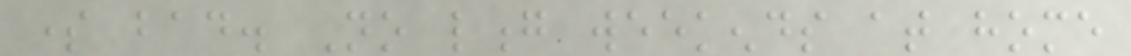some bad. No long weekends at home
